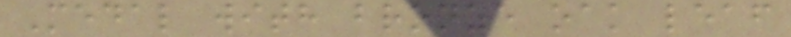Medal with bronze oak leaf
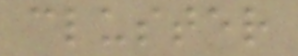cluster
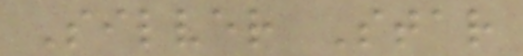Silver Star
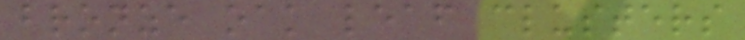bronze oak leaf clusters
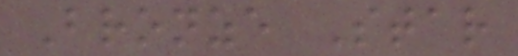Bronze Star
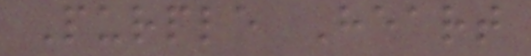Purple Heart
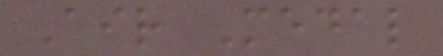Air Medal
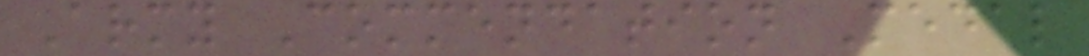Army Commendation Medal
